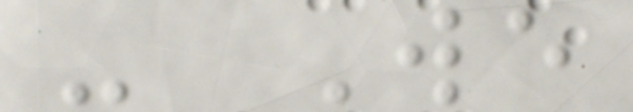- We
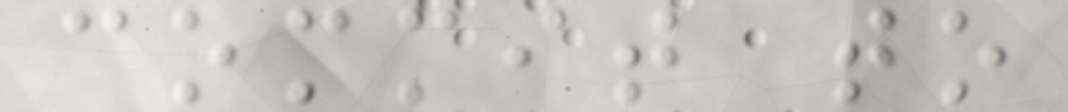commit to
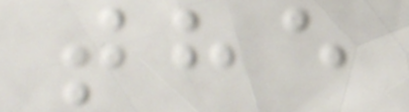the
